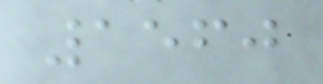1560
